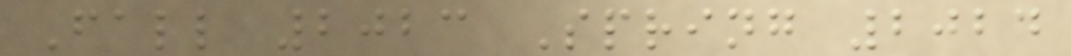Fall 2023 Spring 2024
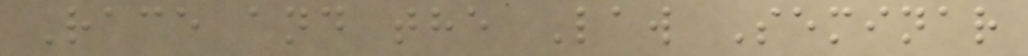Race and the Law Seminar
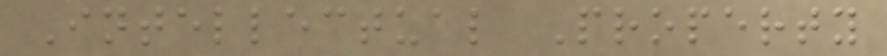Intellectual Property
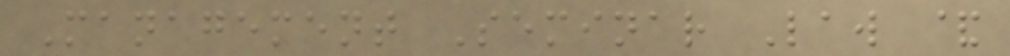Management Seminar Law &
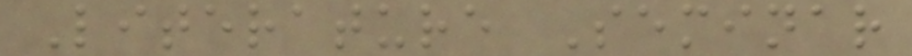Literature Seminar
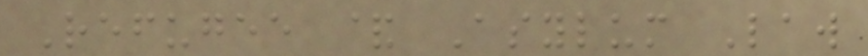Refugee & Asylum Law
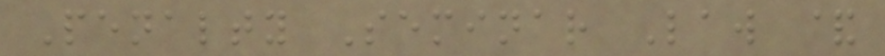Penalty Seminar Law &
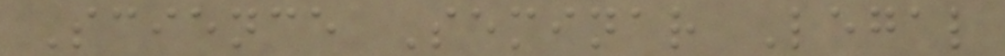Science Seminar Legal
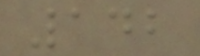142
